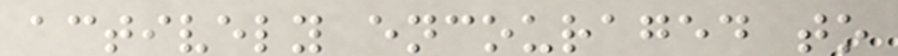actively encouraged to
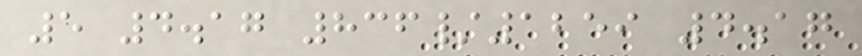5 4.17 836/1259 4.17
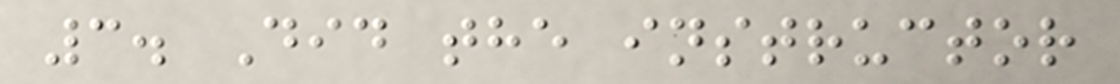3. Did the instructor
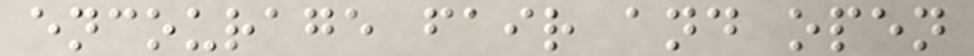encourage fair and open
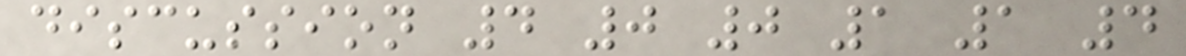discussion 4 0 0 1 1 4
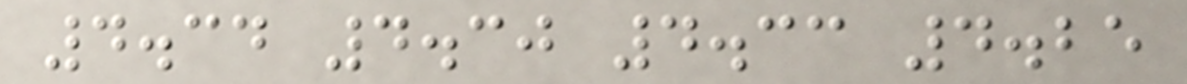4.34 4.30 4.33 4.25
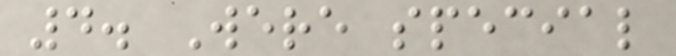4. Were special
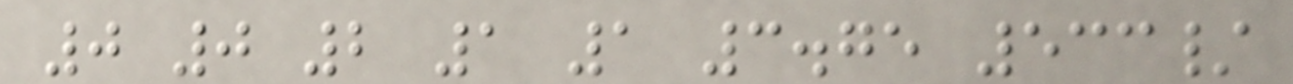0 0 2 1 1 3.75 533/
